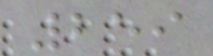259
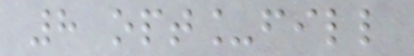8 opt_fill
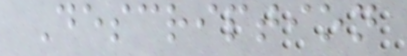Description
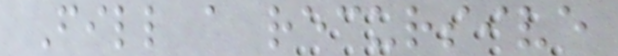Fill a recursive
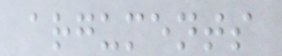arguments
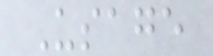Usage
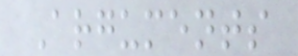Arguments
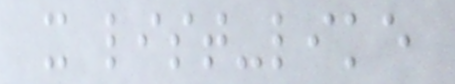x list-like
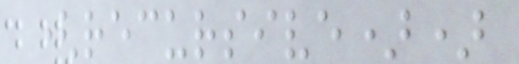(recursive))
